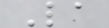La
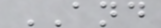AND
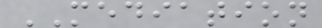MEDIATION
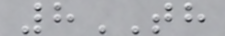8TH
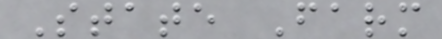State Farm
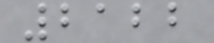2122
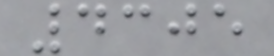4305
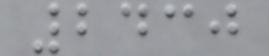2430
